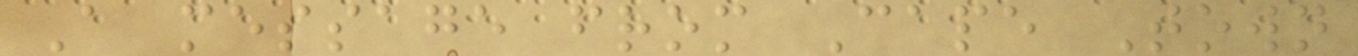A message from Cape Town
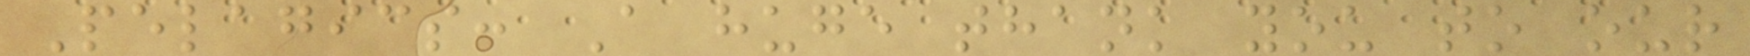Pelagics: A huge thank you to our
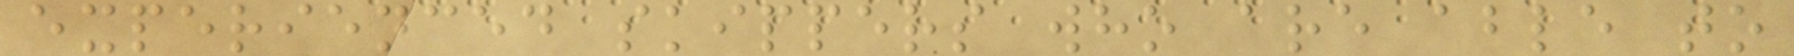experienced skippers who are able to
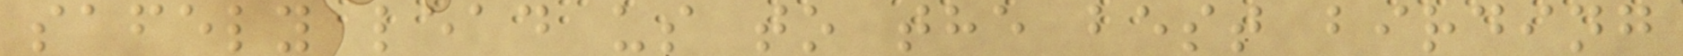safely lead us to the best birding
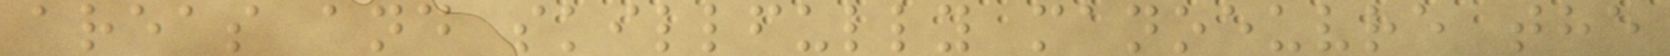areas and skillfully manoeuvre the
